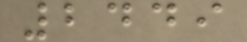2449
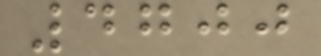4700
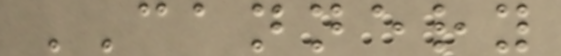CANNERY
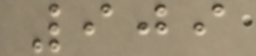909
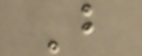B
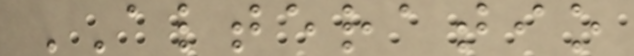ALTERATIO
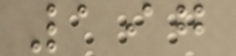197
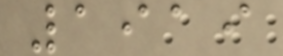1919
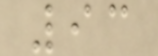93
